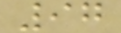97
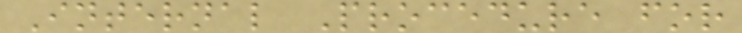Internal Procedure for
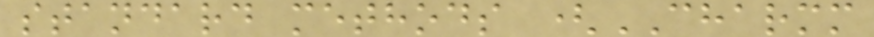standard methods (CHARMM
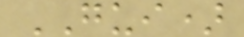GUI)
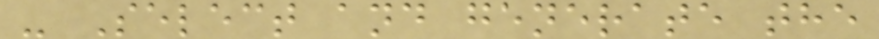- Select and generate the
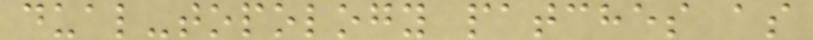dual-topology patches as
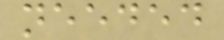needed
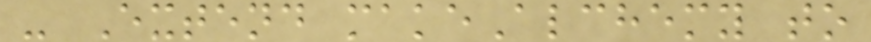- Extend makeAlchemy to
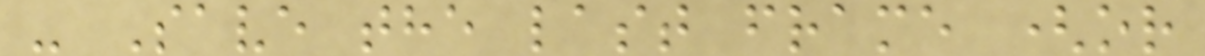- Save the last frame (or
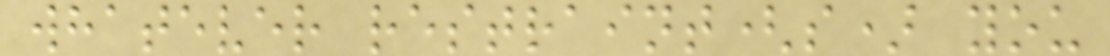whatever restraint(s) you
